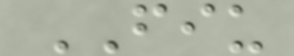FIU
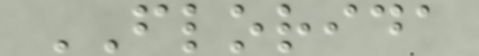FLORIDA
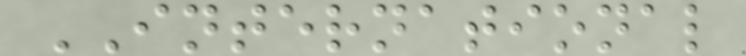INTERNATIONAL
